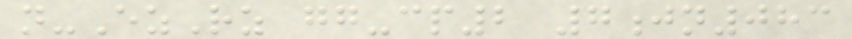n-EzRz gg-cp2 7jn083
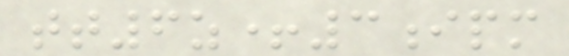tt6z+3ipm
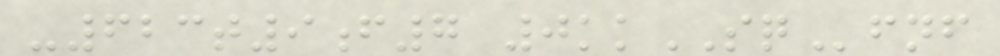-623t9f7 0kkSQfnf
